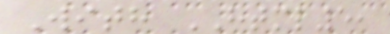With HTML5,
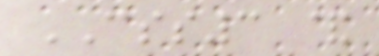CSS3 &
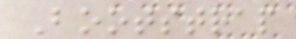Bootstrap
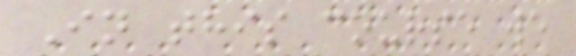In this course we
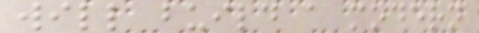will build a modern
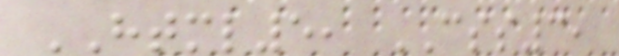HTML5, CSS3,
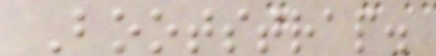Bootstrap.
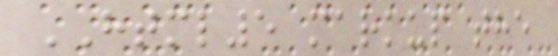HTML5 markup the
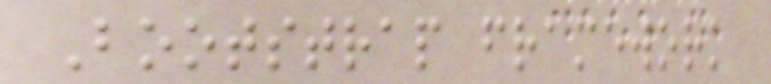Bootstrap framework
